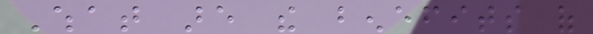What are the benefits of
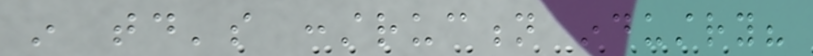in today's construction industry?
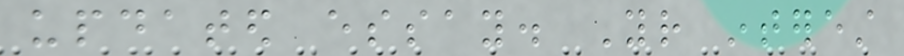updated essay. Your interest
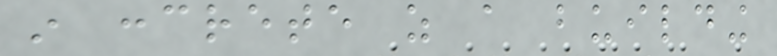in concrete as a building
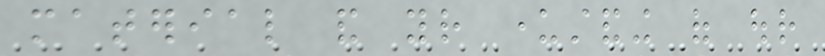material and your understanding of our
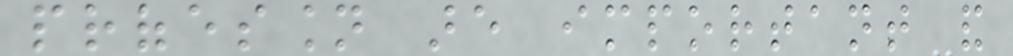profession are important and
